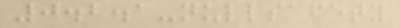0.2.1-nullsafety
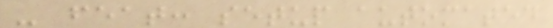- feat: setup automated
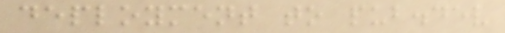deployment to pub.dev
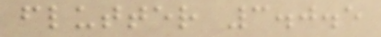flutter 3.0.5
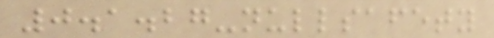0.1.27-nullsafety
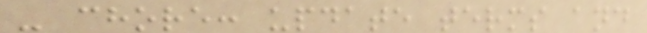- chore: update terms and
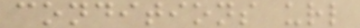conditions url
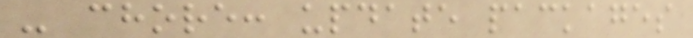- chore: update packages
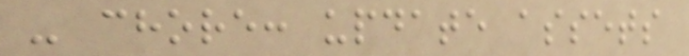- chore: update assets
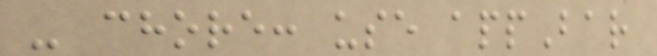- chore: use appBar
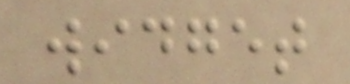widget
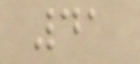41
